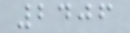2406
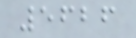5626
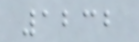1232
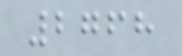2768
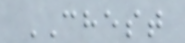CHEST
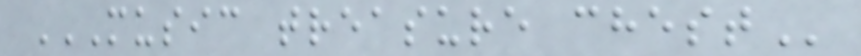MUSIC TREASURE CHEST
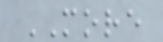MORE
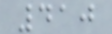410
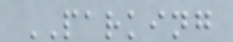PARKING
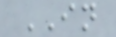IN
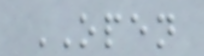OPEN
